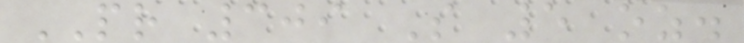PR 309 S 5 oz.
